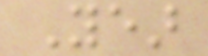Year
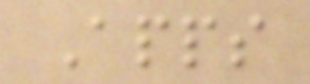Apps
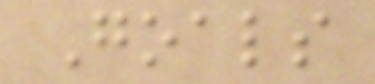Goals
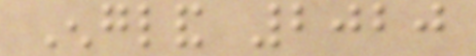England 2020
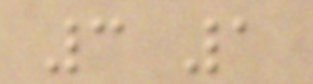3 1
